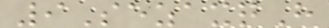9SezaxqH
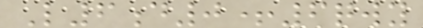L6d0+6qwy
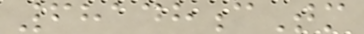68148cTm
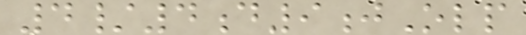4/4d9jOlp
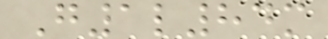G1l84m
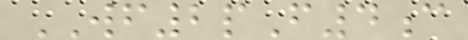WF2pF4c
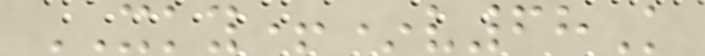XKY+*v68K
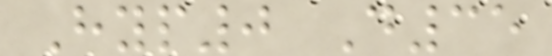Hyp0 D35
